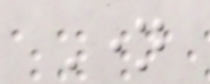Name
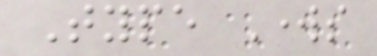Type Works
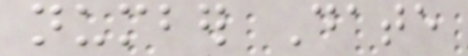number Date
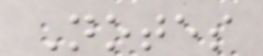Notes
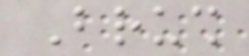Brush
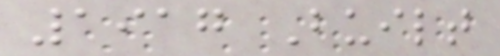1917 Built
